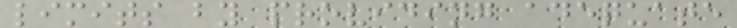limits by providing adequate
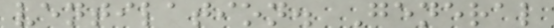ventilation. General
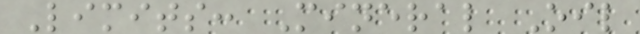Limits: Mineral Oil
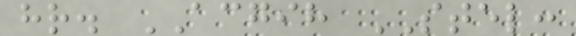hr. ACGIH STEL:
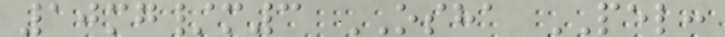10mg/m3 OSHA PEL:
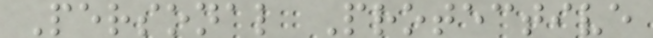Personal Protective
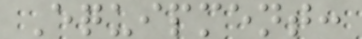Equipment:
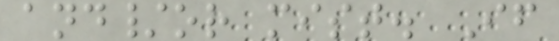and/or mist. If
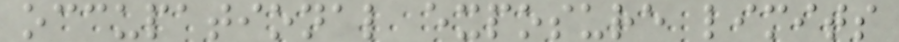occupational exposure limits
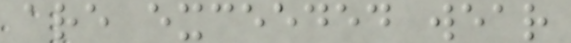are exceeded wear
